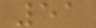51
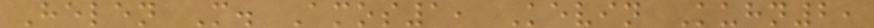Helen M. Amos1, Kevin Kuhn2,
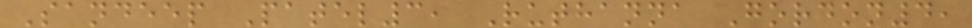Sandeep Patel3, Ruthanna Gordon4,
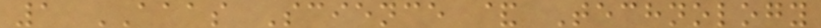1 AAAS Science & Technology
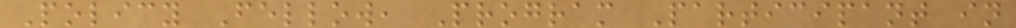Policy Fellow, Program Participant in
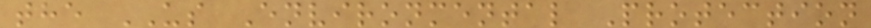the US Environmental Protection
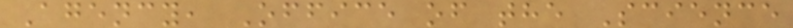Agency, Office of the Science
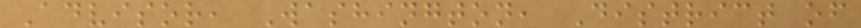Advisor, Washington, District of
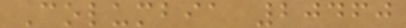Columbia 20460
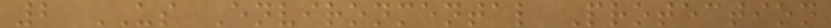2 US Environmental Protection
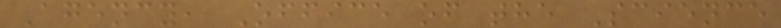Agency, Office of the Science
